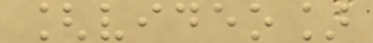[video]
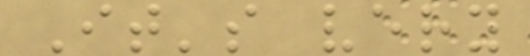It's very
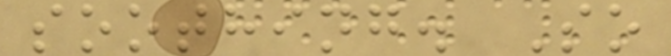soothing. So
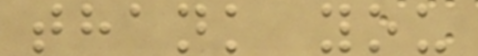thank you
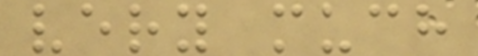very much
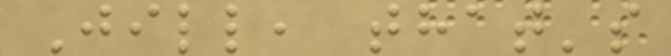Jill, that's
